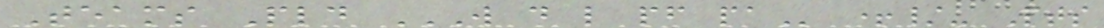Teams Pld W D L PF PA +/- Pts
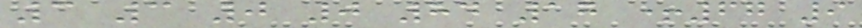3 3 0 0 84 17 +67 9
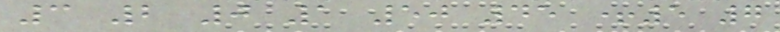3 2 0 1 50 45 +5 7
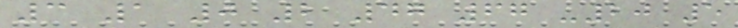3 1 0 2 47 67 -20 5
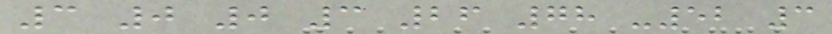3 0 0 3 26 78 -52 3
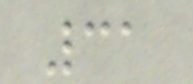31
